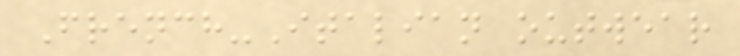French-Italian outwear
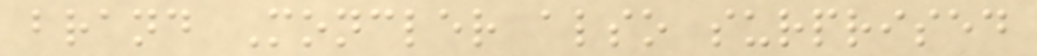brand Moncler also surprised
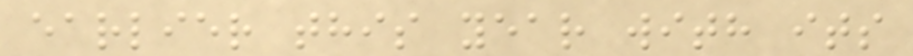earlier this year with its
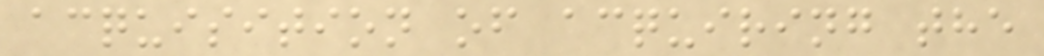acquisition of acquiring the
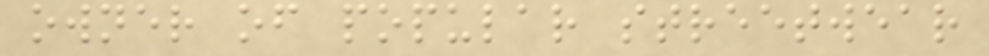owner of popular streetwear
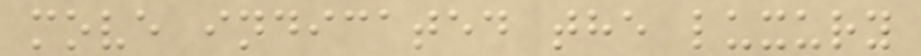move indicated the luxury
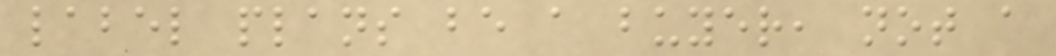label plans be a buyer, not a
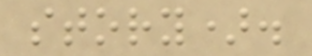story).
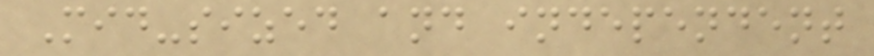Mid-sized and independent
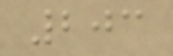203
